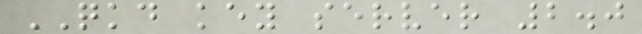QKD key server 2.0
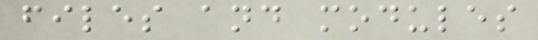files and modules
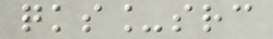qks_src
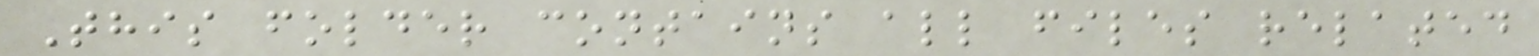This folder contains all files related
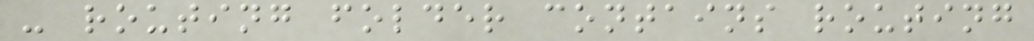- routing folder contains routing
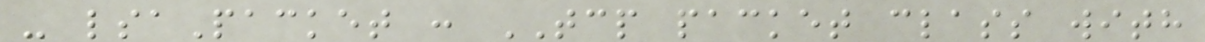- lsaPacket : TCP packet class with
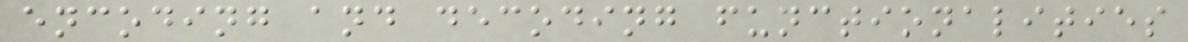encoding and decoding functionalities
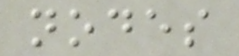nodes
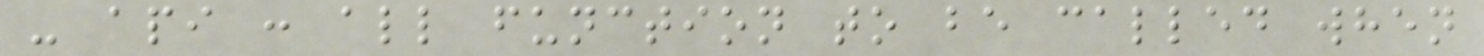- api : all function to be called when
